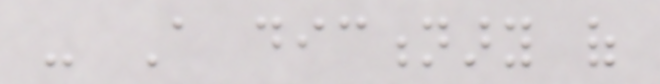- A dictionary of
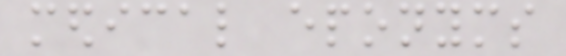medical eponyms
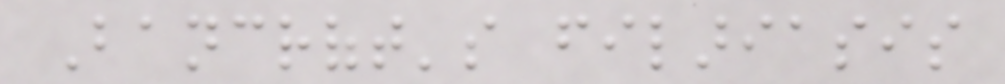Bancroft's filariasis
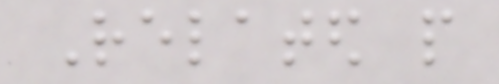Related people
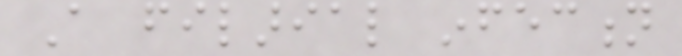A filarial infection
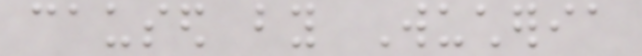caused by Wucheria
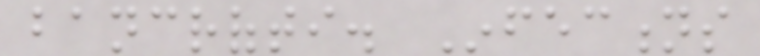bancrofti. Infections
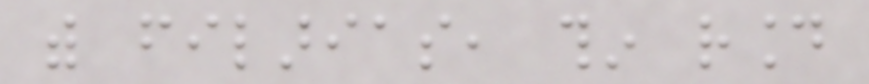with filarias, thin round
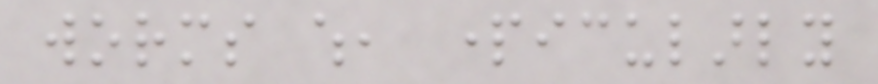worms which, particularly
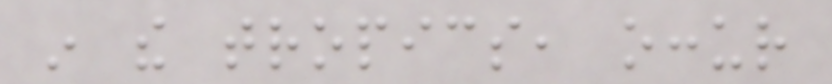in the tropics, occur
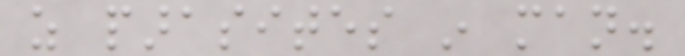as parasites in man.
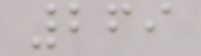269
